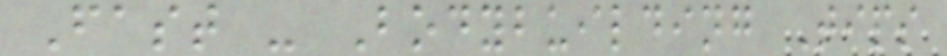Fast - Bodybuilding Tips
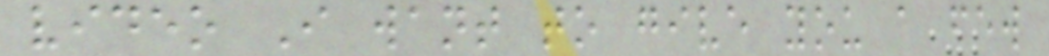video I want to give you a few
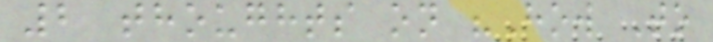2 thoughts on "How To
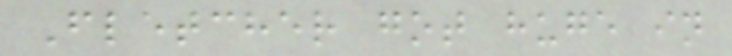Fletcher got huge in
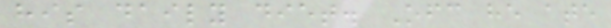his daily diet. Ofc he ate
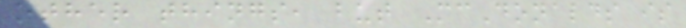other things, but McDonalds is
